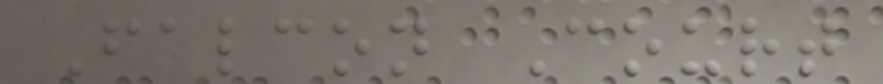Falcon Court
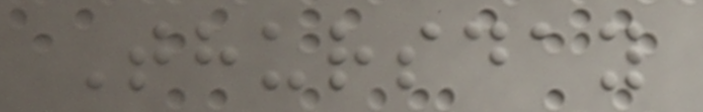Thursday
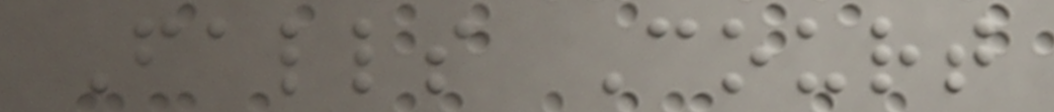Falls Court
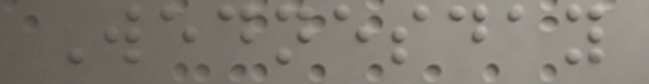Wednesday
